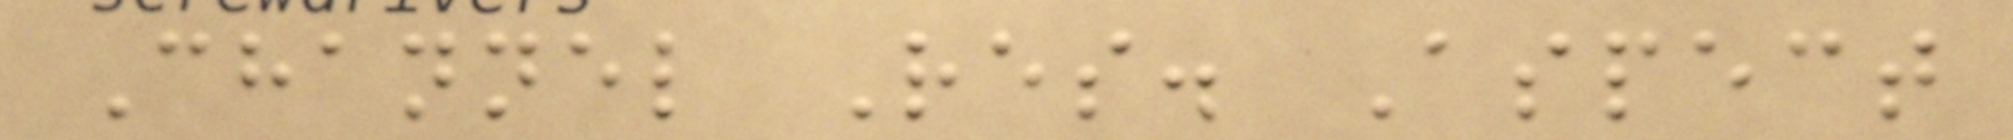Channel Res. Aspect
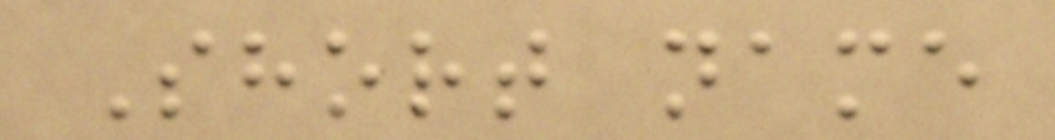Short name
